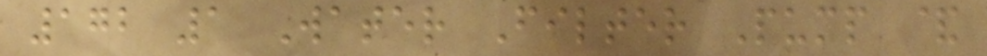172 1 Water Filter Pump &
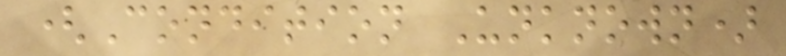(Condition Unknown)
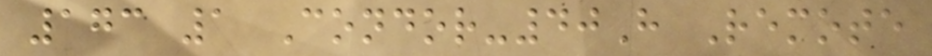173 1 Condor-40H Remote
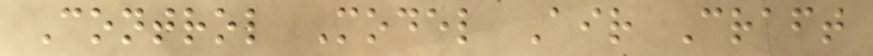Control Model Air Craft
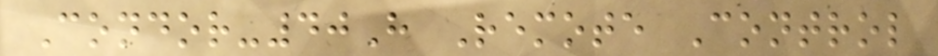Condor-40H Remote Control
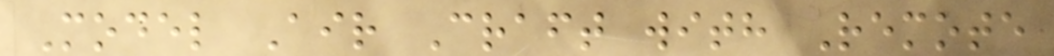Model Air Craft with Remote
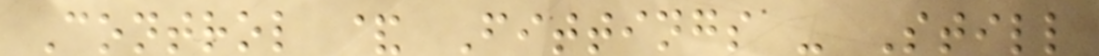Control & Fittings - Still
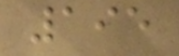195
